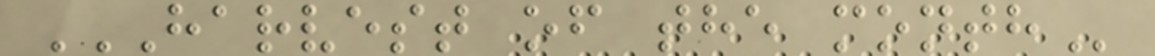HARVEST OF THE MONTH
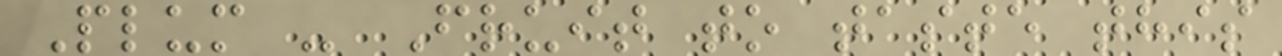Plum - Fruit to taste this
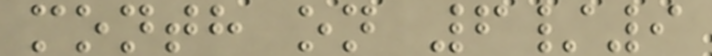month on 6/9
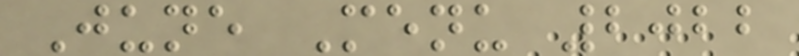June Menu 2022
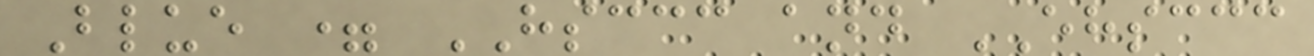Blue = HSCCC and EHSCCC
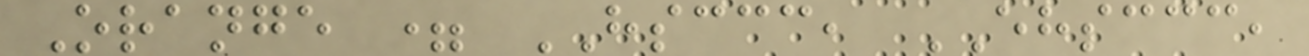Orange = HSCCC, EHSCCC,
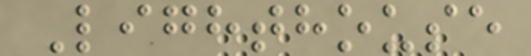Lighthouse
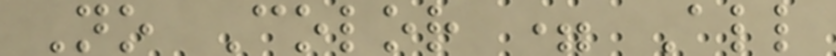No Color = All
